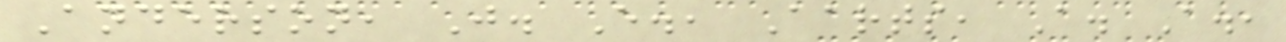Anderson, J. E., Aarts, A. A.,
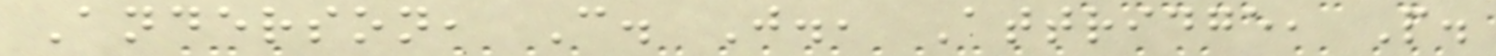Anderson, C. J., Attridge, P.
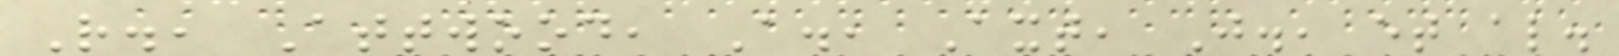R., Attwood, A., Axt, J., et al.
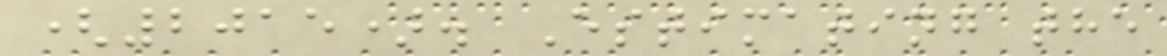(2015). Estimating the
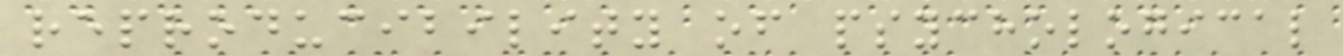reproducibility of psychological
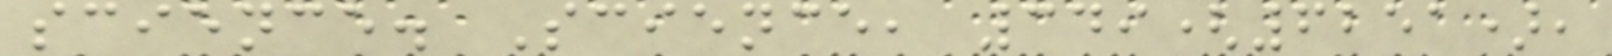science. Science, 349(6251),
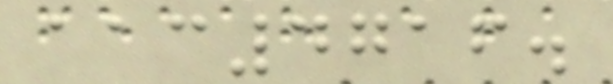aac4716.
